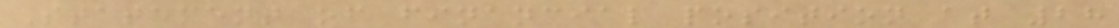Statement of financial position at 28
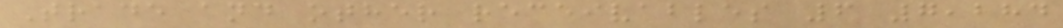Trade and other receivables 6 7,284
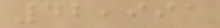42,991
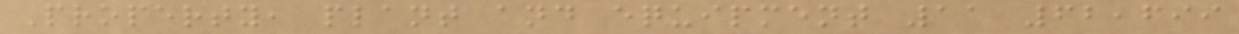Property, plant and equipment 11 62,699
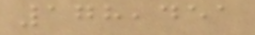178,451
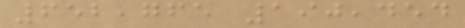652,765 190,454
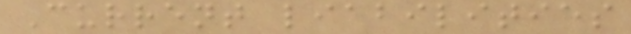Current liabilities
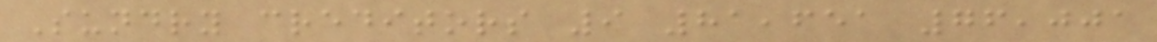Sundry creditors 9 81,651 76,001
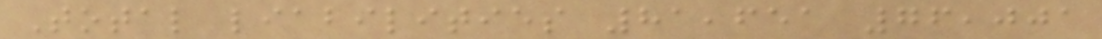Total liabilities 81,651 76,001
